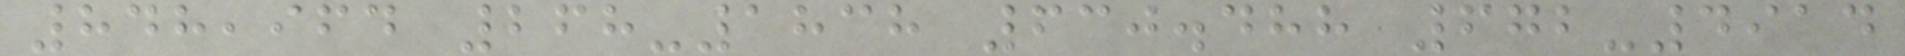848,964 268-1838 630.488 672-4914
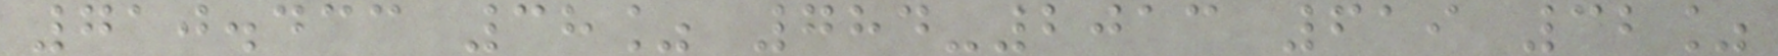710.433 38% 784-2013 619 32%
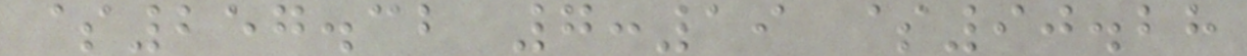$257.32 7:19 $90.28
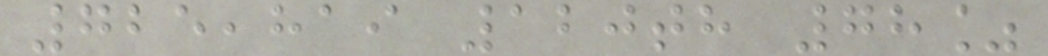725,819 120th 78%
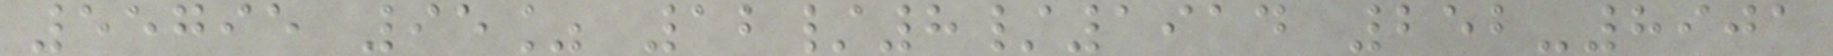55795 95% 12/8/1914 252-8901
